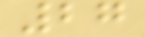27
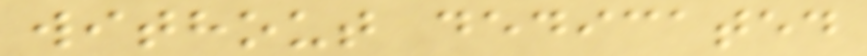without dedicated
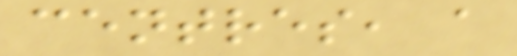centres, a
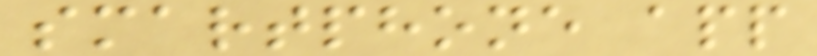smartphone app
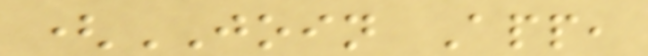(JOIN App,
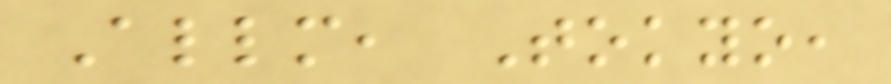Allm, Tokyo,
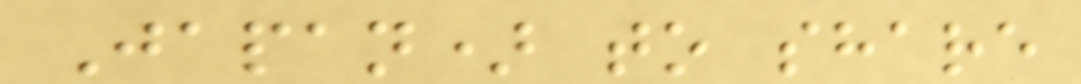Japan) to share
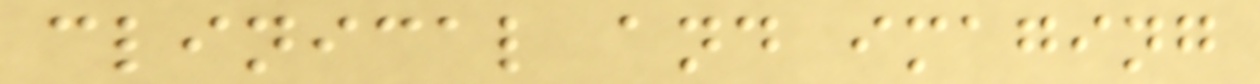clinical and imaging
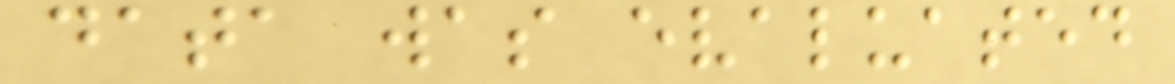data was evaluated
